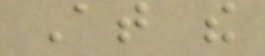At the
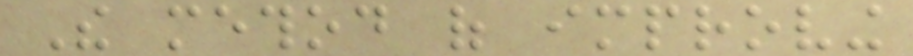The method of improving
